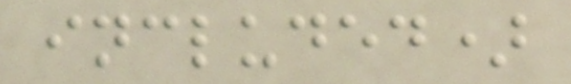included)
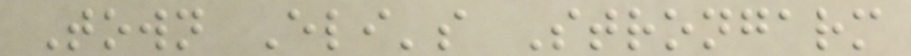Town Eli's Strongarm
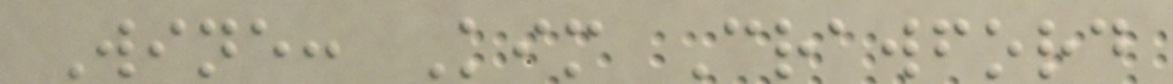Wine: Kim Crawford
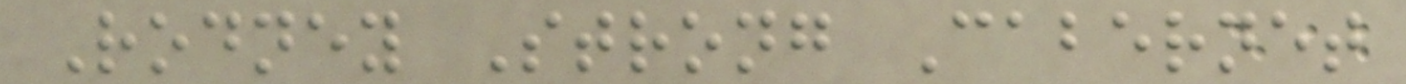Rodney Strong Cabernet
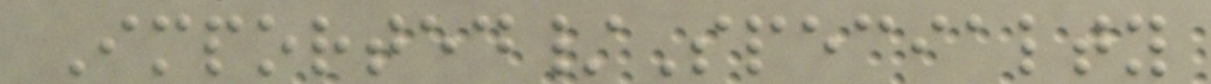Imported/Specialty
